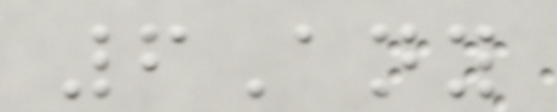6Any
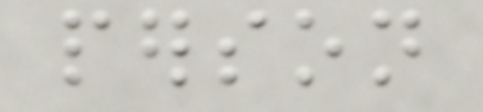person
